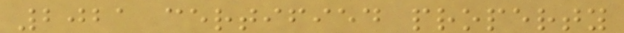2021 certified property
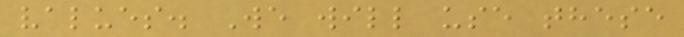values. We will use these
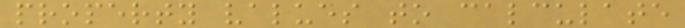property values to calculate
